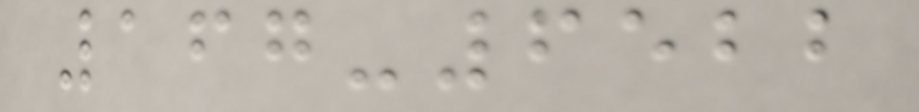167-6522
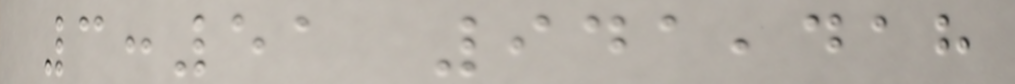3:51 941,418
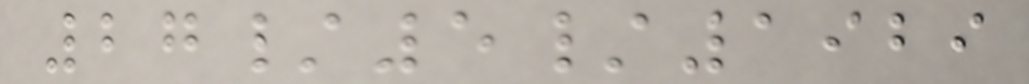27/5/1929
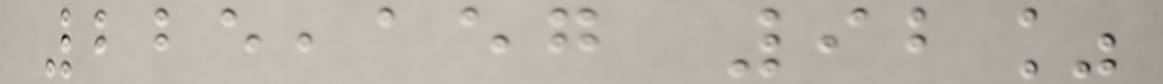225,157 92%
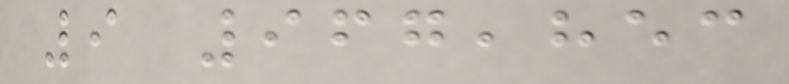9 967,853
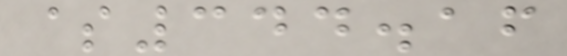$344.16
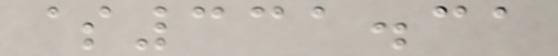$331.31
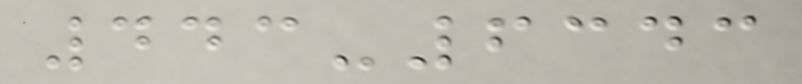443-6343
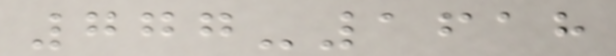777-1618
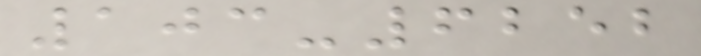103-6252
